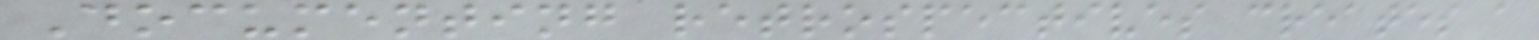Documenting retrospectives creates a
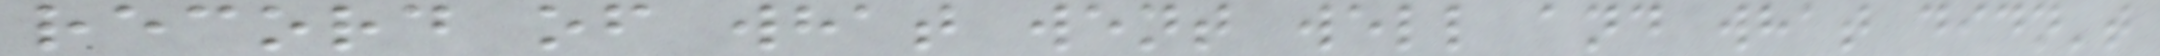record of what went well and what didn't
